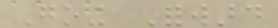Going Forward
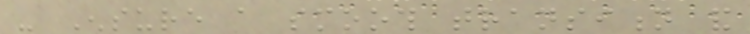- Ensure a smooth transition and
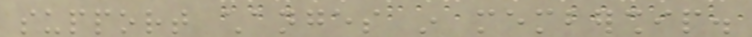support changes in membership.
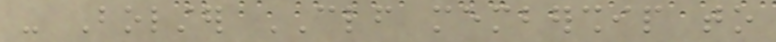- Bolster CLF membership to
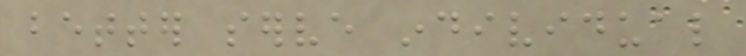better serve individual
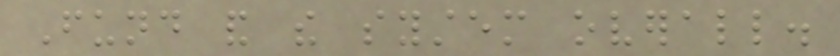Fund and the system overall.
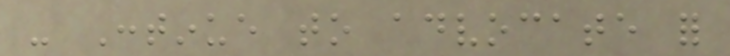- Continue to advocate for
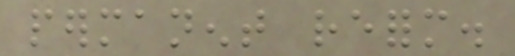permanent reform.
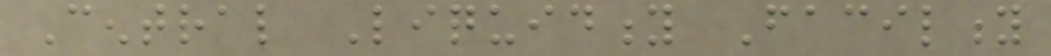Central Liquidity Facility
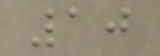10
